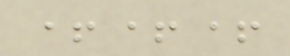+++
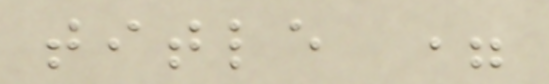title =
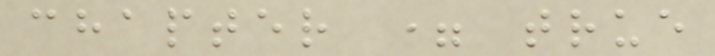chapter = true
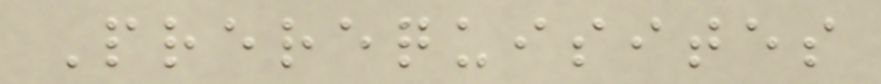Prerequisites
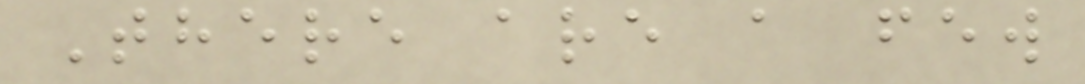There are a few
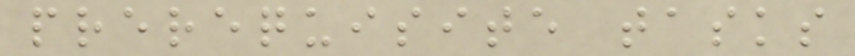prerequisite tasks
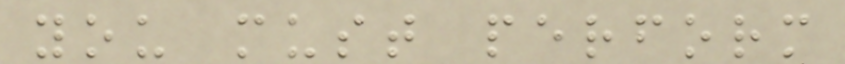you must perform
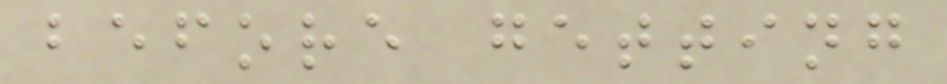before getting
